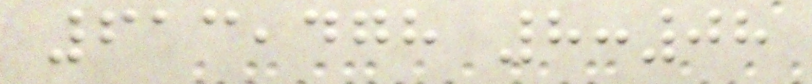613,478 8:08
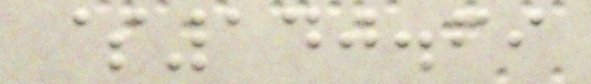$140.69
